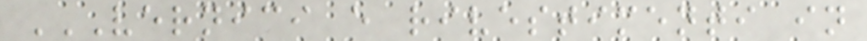VERNICI E RIVESTIMENTI IN
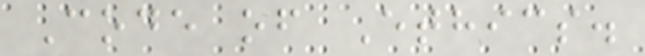Code of Ethics.
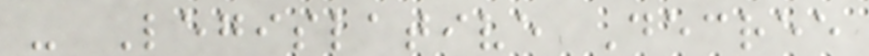- Legislative Decree
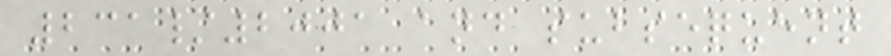231/2001 and subsequent
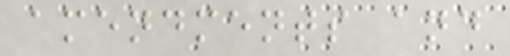amendments and
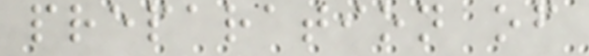preparation of
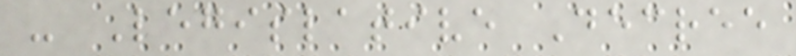- Legislative Decree
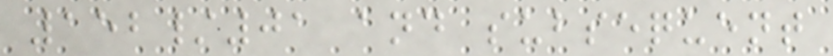152/01 and subsequent
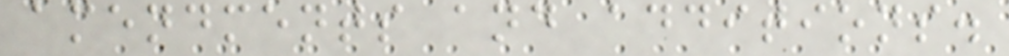amendments and additions.
